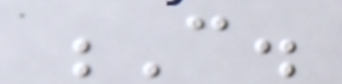C.
